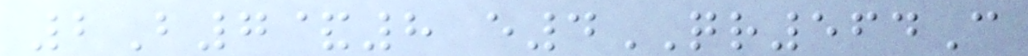2B7&8 e4QR564C
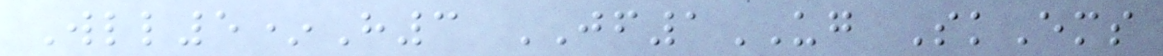Wll5*H3 JF1UG SkEms
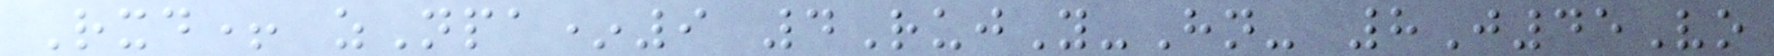Rxd+ zNpa*9 4RujY-Hn- 8J45Vo
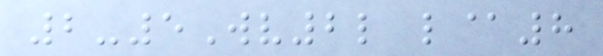2-5Wv2l l@8
